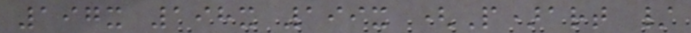197x 198x 199x (P)art /
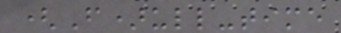(F)ull-time
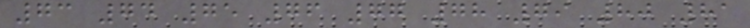73 74 75 76 77 78 79 80 81
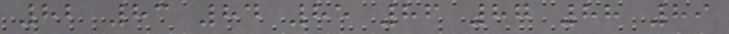82 83 84 85 86 87 88 89
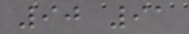90 91
